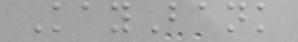KayBank
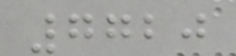7720
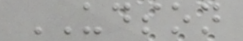UDSON
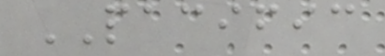PACIFIC
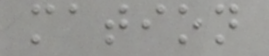mation
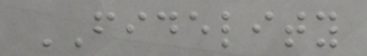FIDELITY
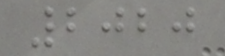2020
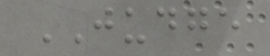JUDGE
